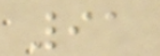91
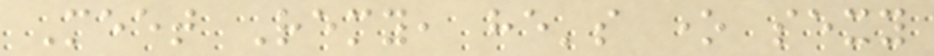Meet Remy, he's one sexy
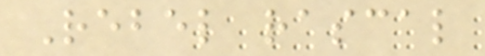Rebel rascal
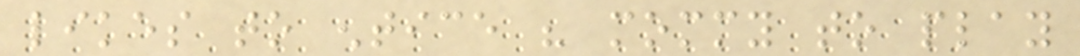likes to entice his mommy to play
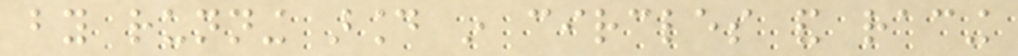by running around in circles and racing
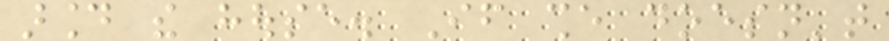around the house. If she doesn't
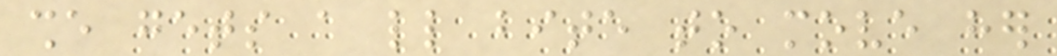she gets a little bite to move her
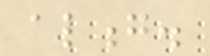along.
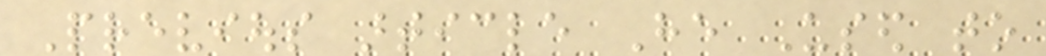Previous article He Used to
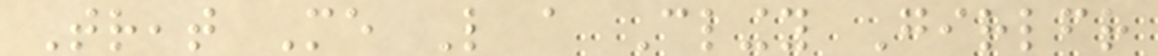Treat Me Like a Clingy Girlfriend
